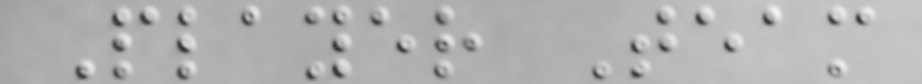Player Team
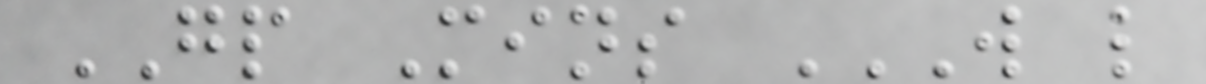GP Mins W L
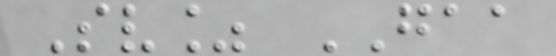Sv% GAA
